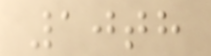10th
